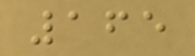165
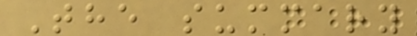The summary
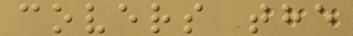covers the
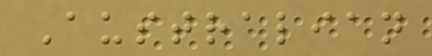Australian
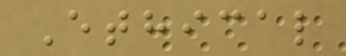Ethical
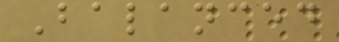Balanced
